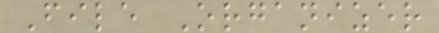File Organizer
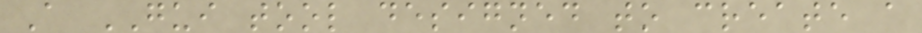A GUI tool designed to create a
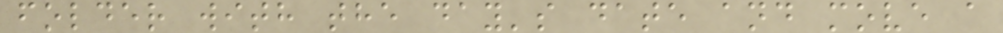folder with the day's date and move a
